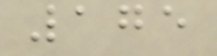175
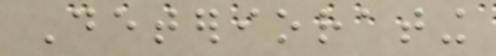Deteriorating
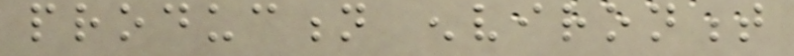production environment
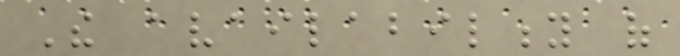The availability of
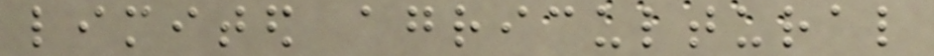limited agricultural
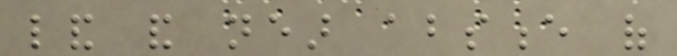land and near absence of
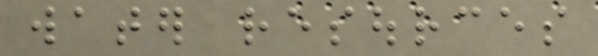water resources
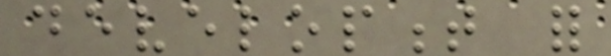development for
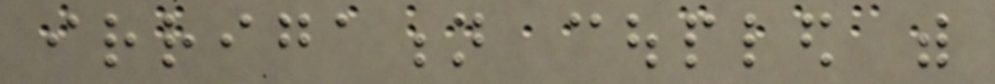irrigation coupled with
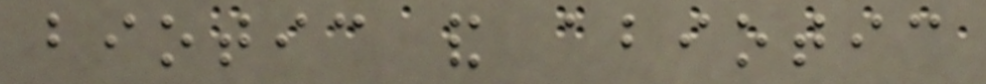biotic and abiotic
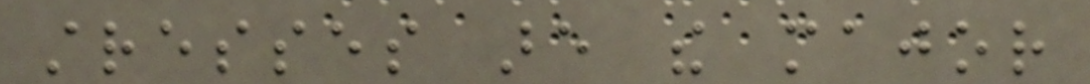stresses are the major
